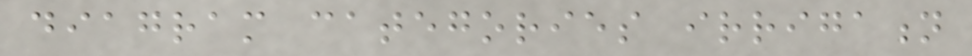diagram categories irrigation
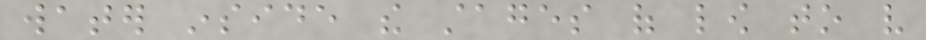water inside the stages of low to very
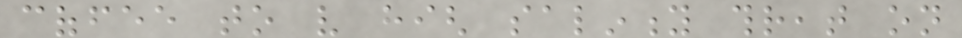coffee to very high salinity threat on
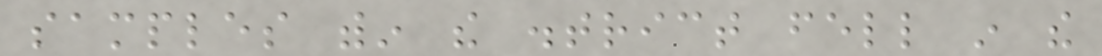samples within the district fell in the
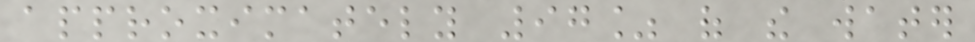approximately 97% of the water
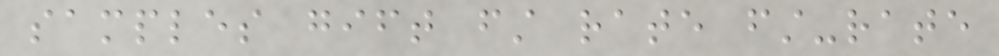samples gift first rate first-rate
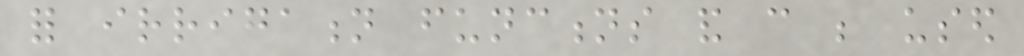for irrigation functions and can be used
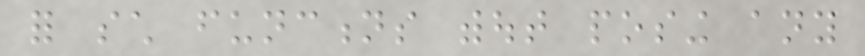for such functions without posing any
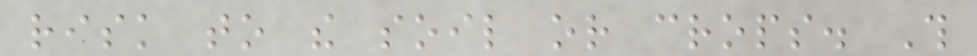risk to the soil or crops. This
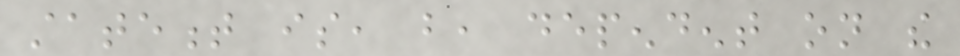statement is, but, dependent on the
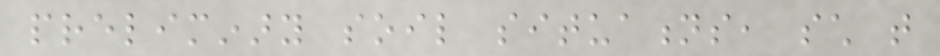preliminary soil situations, such that
